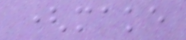(make
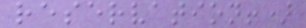reservation!)
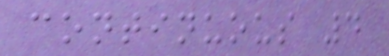continuous 4
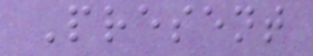Present
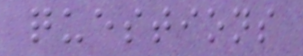questions
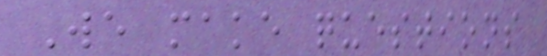We make questions
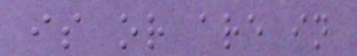is or are in
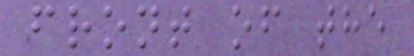front of the
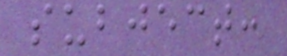subject:
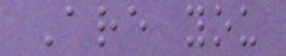Are you
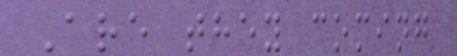Are they coming
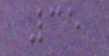35
